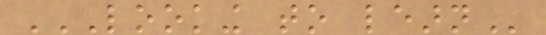LOOKING TO LEARN
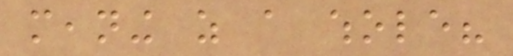meaning as a whole?
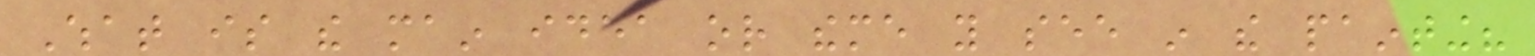What is the main idea or theme you see in the painting?
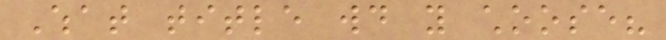What title would you choose?
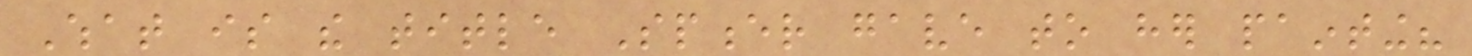What is the title Spencer gave to her painting?
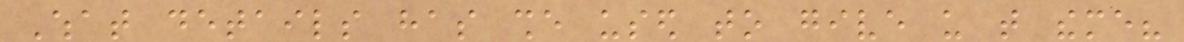What details has she used to give us that theme?
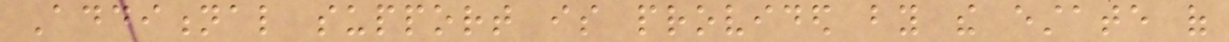Additional support is provided by the estate of
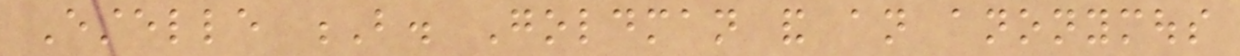Estelle B. Goldman and an anonymous
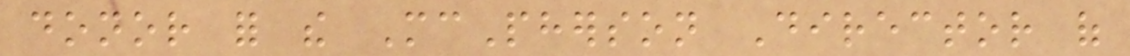donor for the McPherson Director of
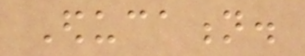Education.
